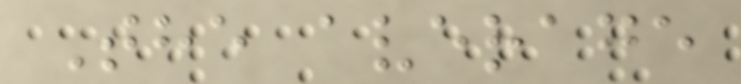The average
